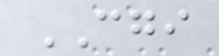CGI
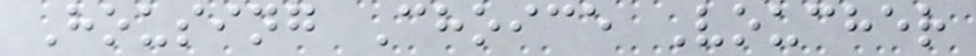Housing Choice Voucher
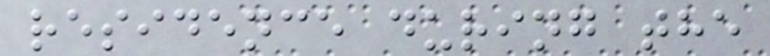residence during the
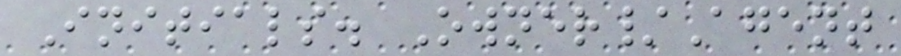Initials. Owner/Agent
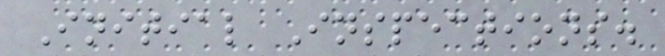Initial Inspections.
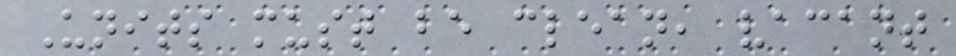Units must be clean, vacant
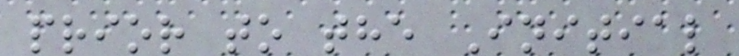prior to the Initial
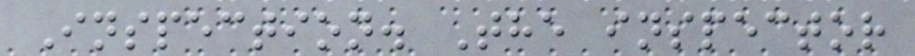Inspection. The inspector
